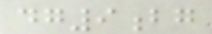dg9bg
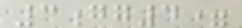3gg4=
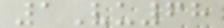1Vu68
